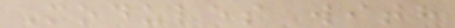Modules with
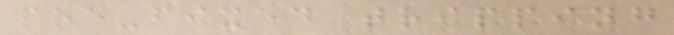pre-fixed tripping
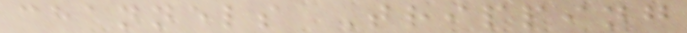channels Tripping
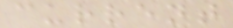current
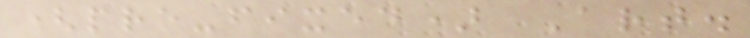(pre-fixed) Art.
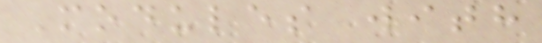Modules with
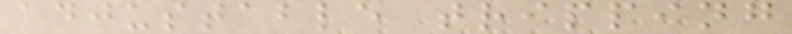adjustable tripping
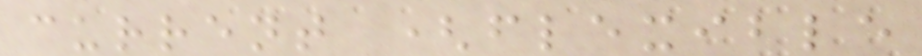current (flexible
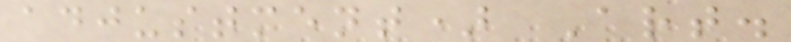adjustment) Art.
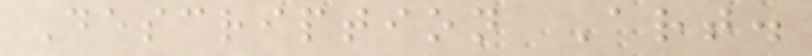Description Art.
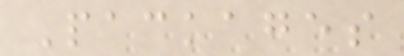Packages
